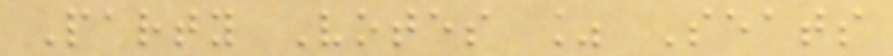Party Votes % Seats
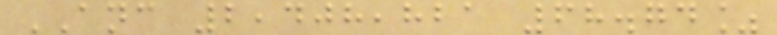ANC 2,408,821 68.74%
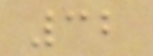32
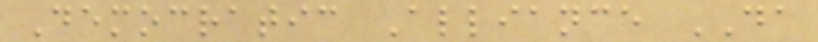Democratic Alliance DA
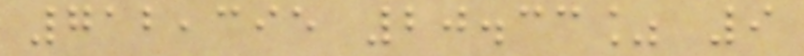712,395 20.33% 9
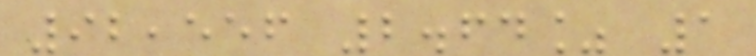92,556 2.64% 1
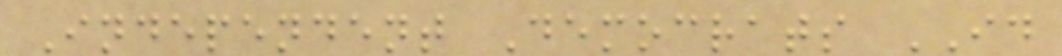Independent Democrats ID
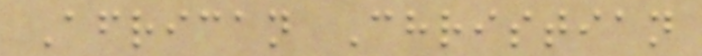African Christian
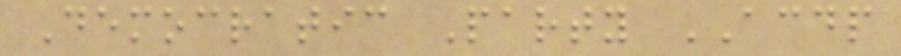Democratic Party ACDP
